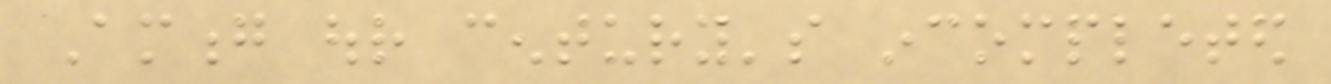Among our century's incompleted
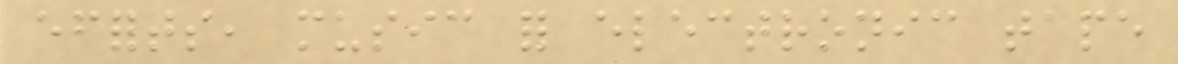efforts, music for electronic tape
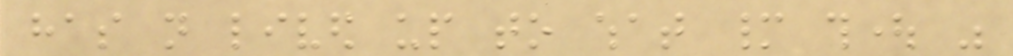has not lived up to what many thought was
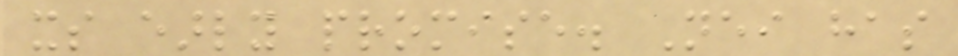its early promise. Neither has
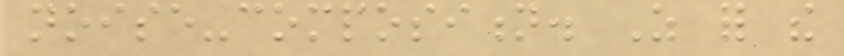noise-composition. As for the
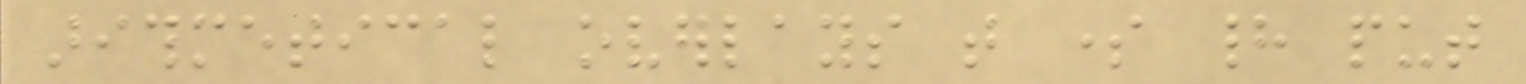arithmetical overlays that some had put
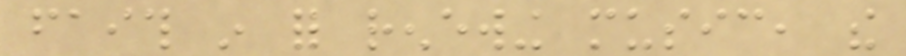faith in for renewing music, the
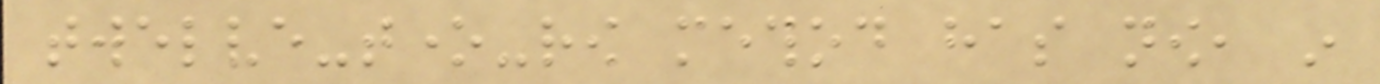twelve-tone-row method has now, in
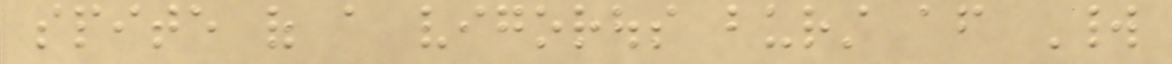spite of a vigorous burst after World
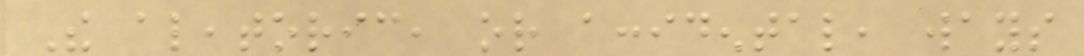The aleatoric, or accidental, ways
